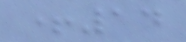+14
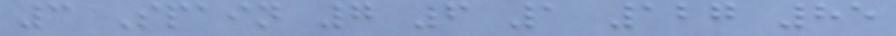3 Spain 7 6 1 127 85
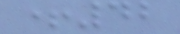+42
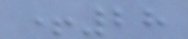+28
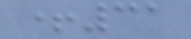+31
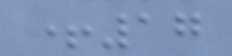+17
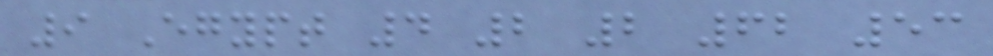9 Egypt 4 2 2 62 53
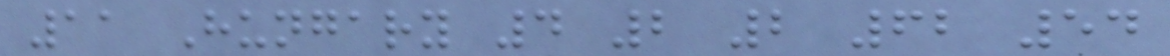11 Hungary 4 2 2 62 54
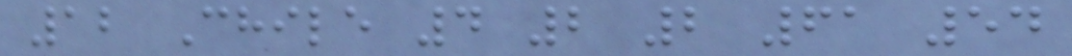12 Chile 4 2 2 61 54
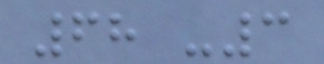68 -3
